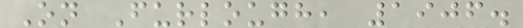On Furlough, 1906.
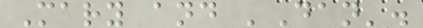Mary and 'Dan'.
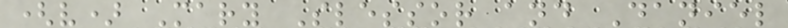(v) Mary Slessor and Daniel
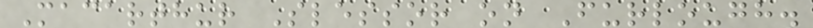Macarthur Slessor on Furlough.
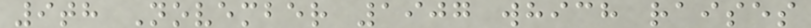9th November 1907 which raises
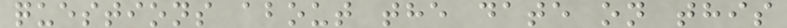questions about the date on this
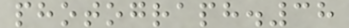photograph.38
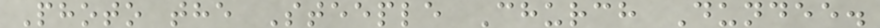Photo the Steeple Church Dundee.
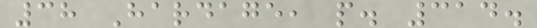38 Hardage, p. 314.
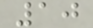10
